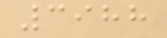3988
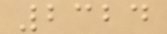2324
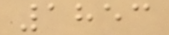1853
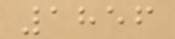1856
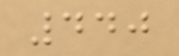440
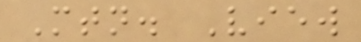Mtn. View
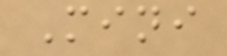Mini
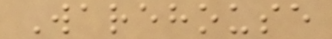Warehouse
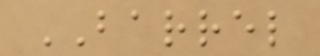BARREL
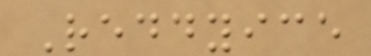Reddyice
